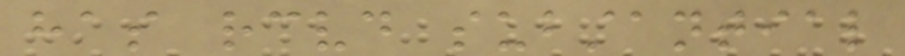has received substantial
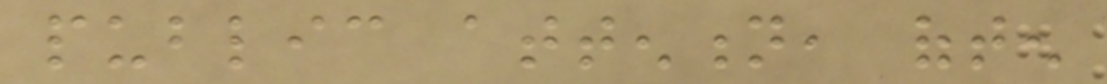public attention, often
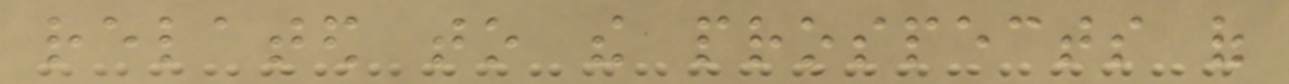related to the prospects of
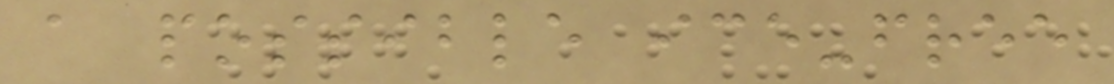a possible ice-free
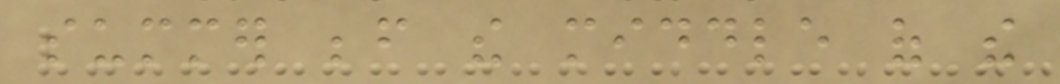summer before the middle of the
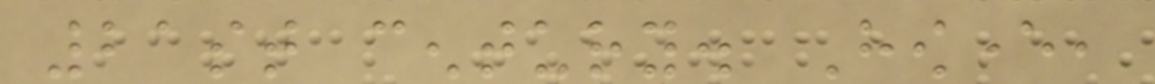21st century. However,
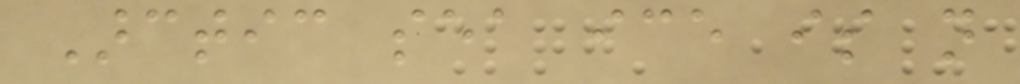Arctic sea ice is not
